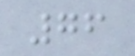76
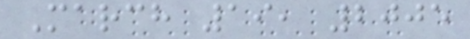March 19, 2005
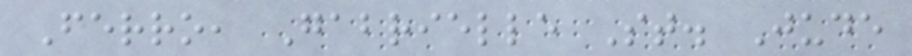Ferro, Gabrielle St. Jude
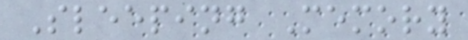Sleeping Memory
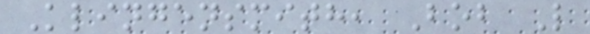Klingensmith, Bob L
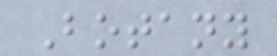Botany
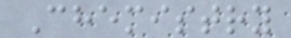Chemistry
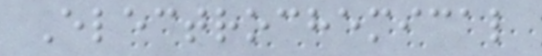Electrochemical
